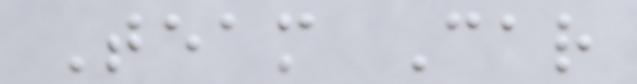Team Car
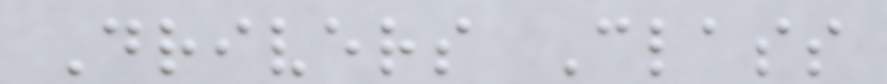Drivers Class
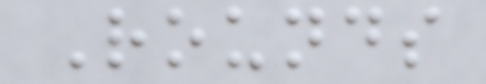Rounds
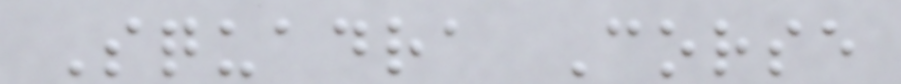Squadra Corse
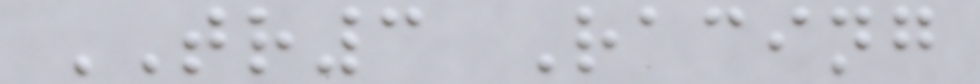TR3 Racing
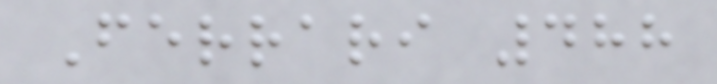Ferrari 488
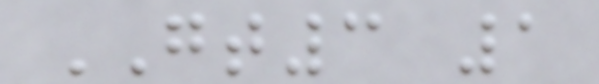GT3 1
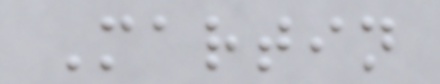Martin
